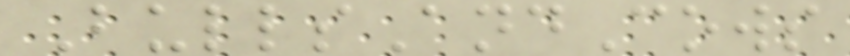BullsAndCows
